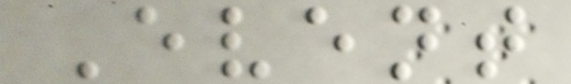Event
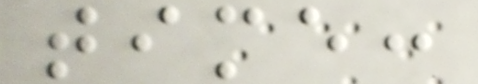time:
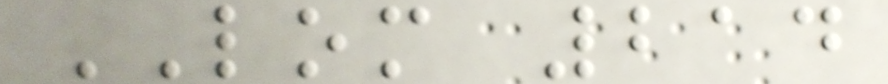LOM 214
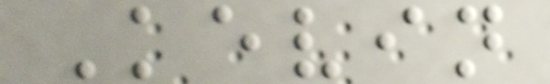Kevin
